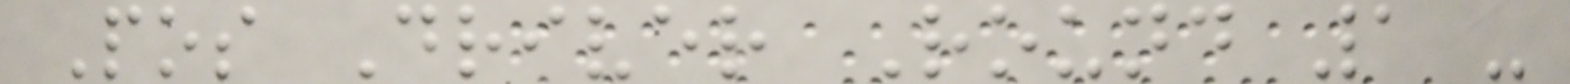Pos Driver Round 1 -
